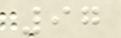97
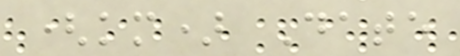(km) Date
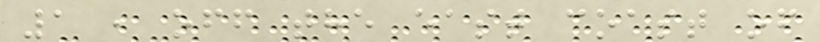1 , off the east coast of
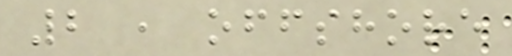2 , offshore
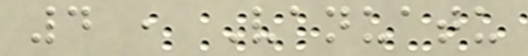4 , Vanuatu
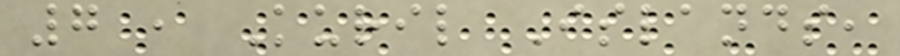7 , Kuril Islands,
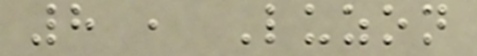8 , Luzon
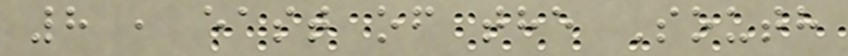8 , east of the South
